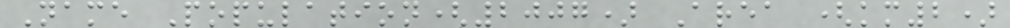Name Population(2007) Area (km2)
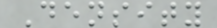Density
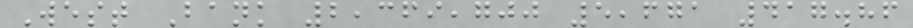West Bank 2,369,700 5,671 417.86
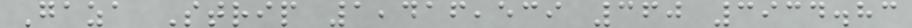Gaza Strip 1,416,539 360 3934.83
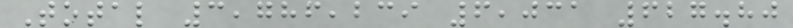Total 3,786,239 6,031 627.80
